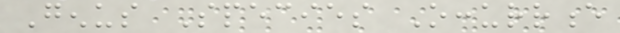Genus Species Occurrence
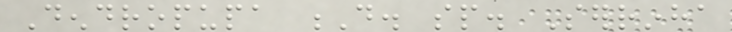Dendropupa D. sp. Serrinha
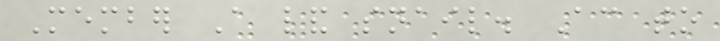Member A land snail. According to
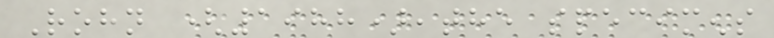Rohn (1988),the specimens
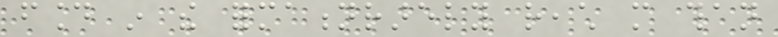found in the formationrarely reach more than
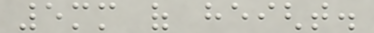5mm of height.
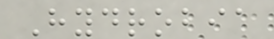Hydrobia
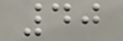40
